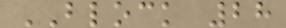BLOCK 28
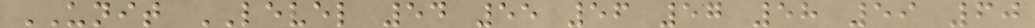UNIT LEVEL 54 55 56 57 58 59 60
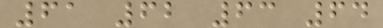61 62 63 64
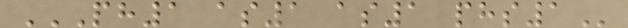PH1 AS1 AS1 PHS1
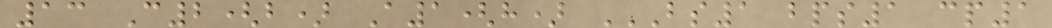13 C2(b) A1(h) BS1 BPS1 CP1
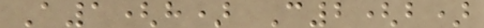A1(h) C2(b)
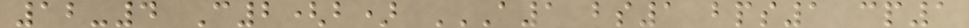12-4 C2(b) A1 BS1 BPS1 CP1
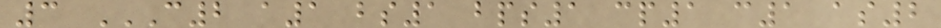3 C2 A1 BS1 BPS1 CP1 C1 AS2
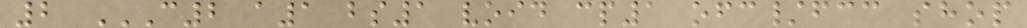2 C2 A1 BS1 VOID CP1 OFC/FCC SHOP
